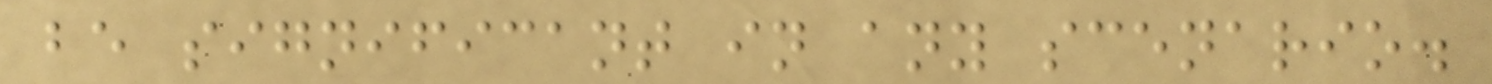be significant in any scenario.
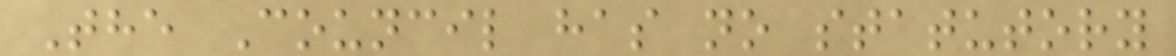The Council has no statutory
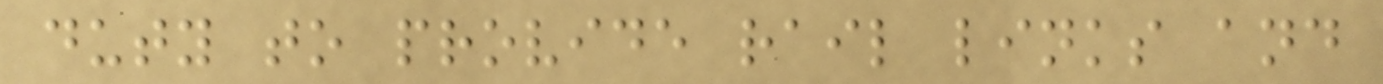duty to provide rail links and
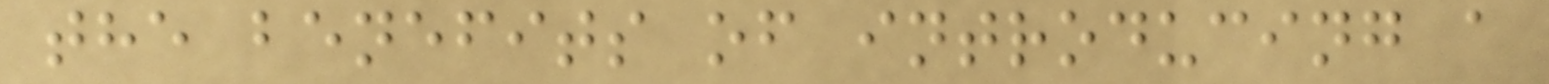the benefits of introducing a
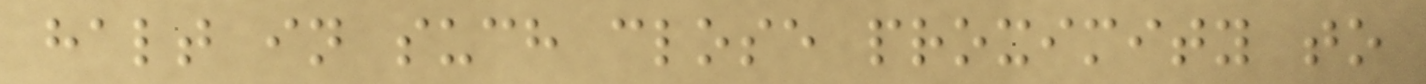halt in such close proximity to
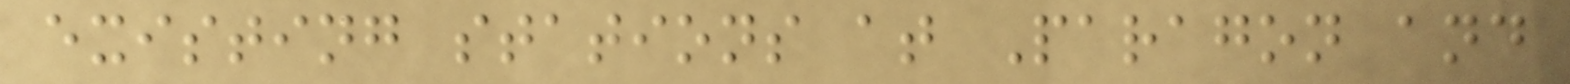existing stations at Paragon and
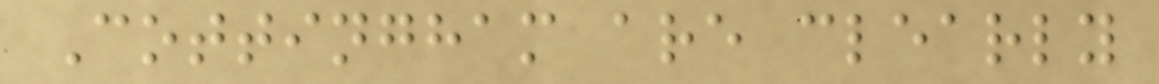Cottingham are clearly
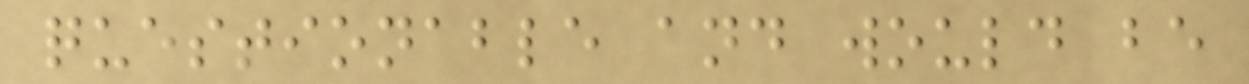questionable and would be
